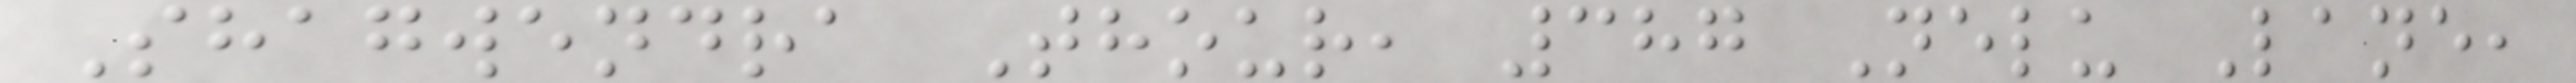Shagwendra Thour, 387 Nelu Lane,
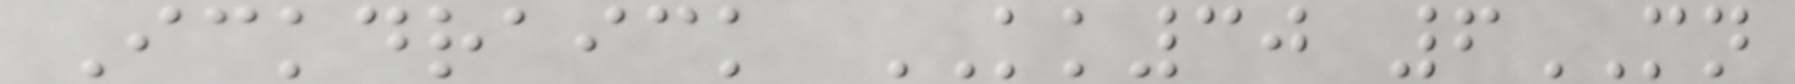Ickdraick KK30 6MN
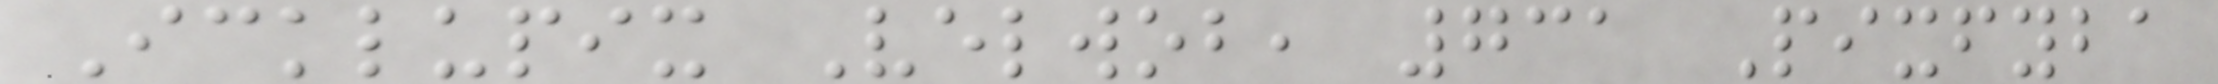Icklupix Velwob, 731 Pixfyba
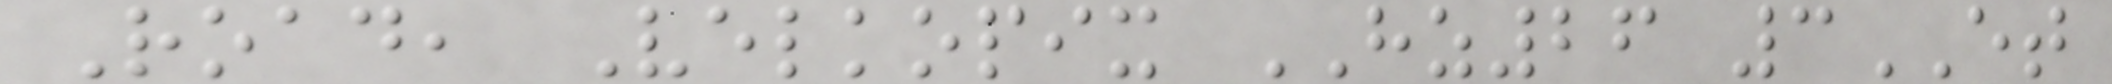Road, Velkopix HZ26 3ET
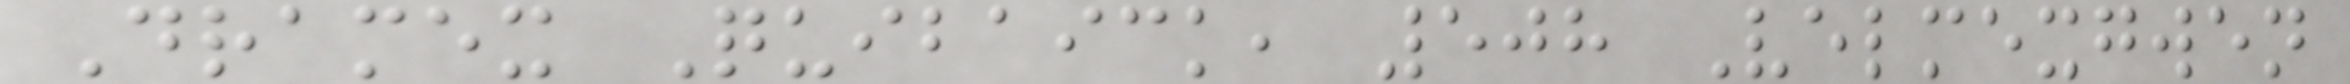Dramex Quibaick, 508 Velmexgwen
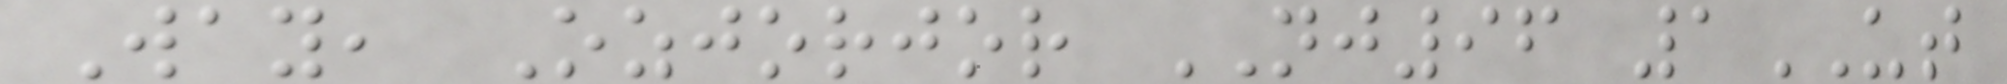Way, Ozjorjor NJ96 1UT
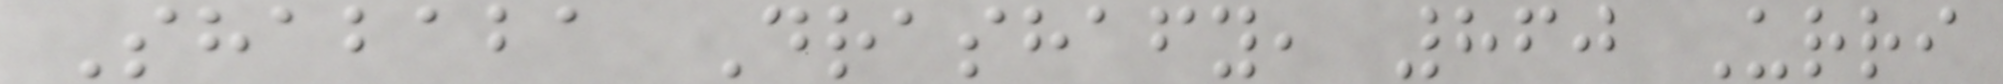Shababa Drashafy, 860 Urri
